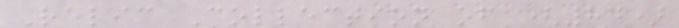Relic Collection of (84)
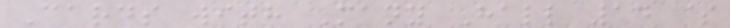Cards with Many Hall 14 $
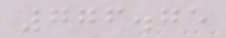776.75
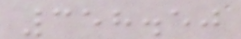358.50
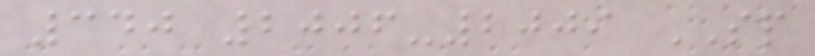340 2006-2009 SP
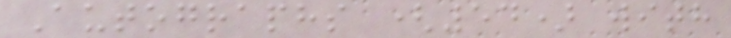Autographs (54) with
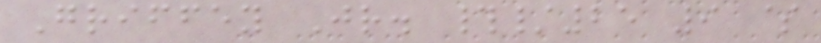Griffey Jr. #/25 9 $
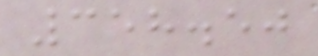358.50
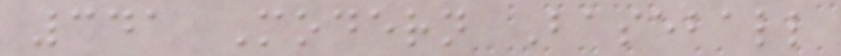341 Modern Baseball
